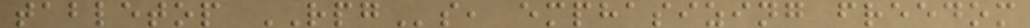tabletop RPGs, emphasizing freedom
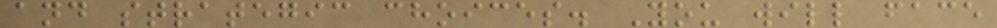and strategic choices. You will face
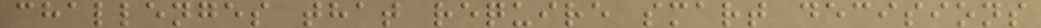challenges that require smart decisions
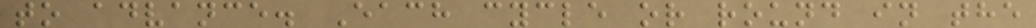to advance. Each cycle or round in the
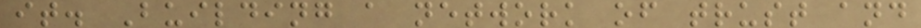it. Building a network of trust and
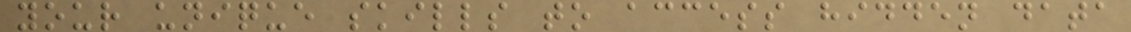your unique skills to access hidden data
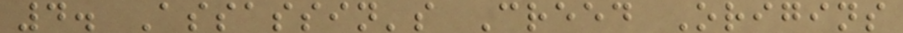4. Assassin's Creed Origins
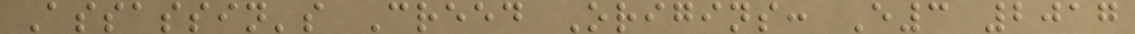Assassin's Creed Origins: E3 2017
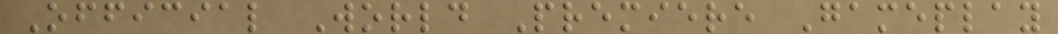Official World Premiere Gameplay
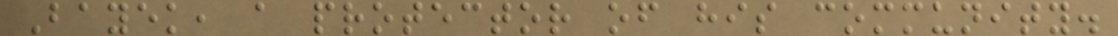Bayek, a protector of his community.
